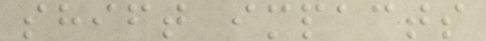shift impacts
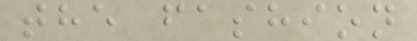the fashion
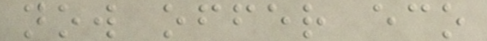now offer eco
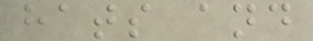hats and
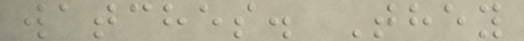watches. They
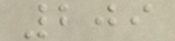209
